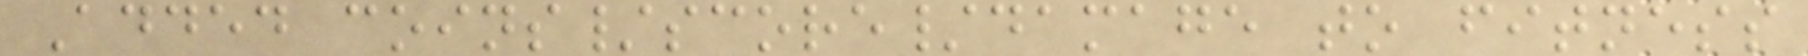Added coins/score/damage to fitness
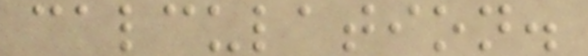calculation.
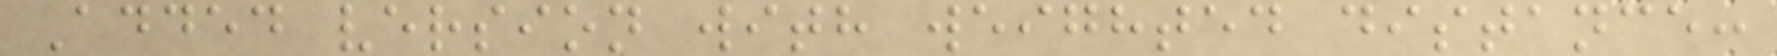Added version with weighted distance:
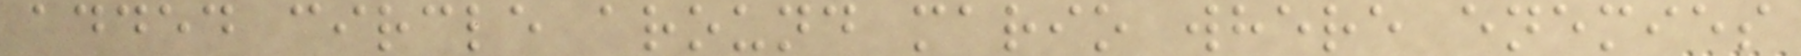added circle around mario where enemies
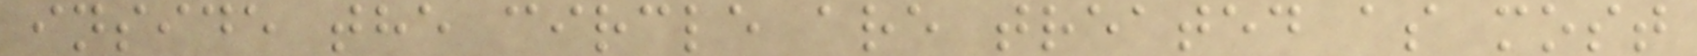inside the circle are treated as most
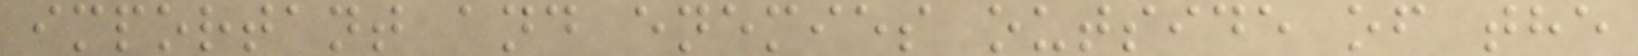important and enemies outside of the
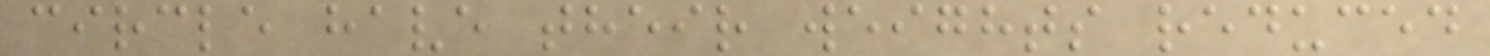circle have their weights reduced
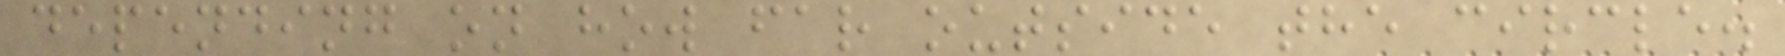depending on how far outside the circle.
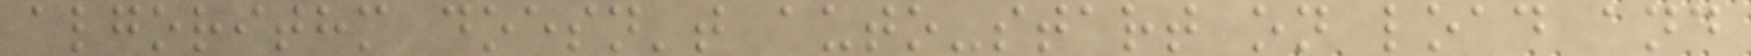algorithm doesn't auto-start on load and
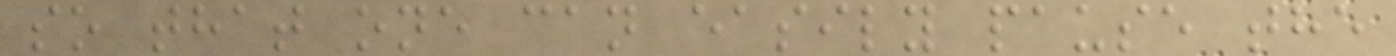so that one can easily pause the
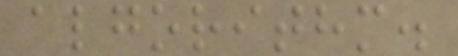algorithm.
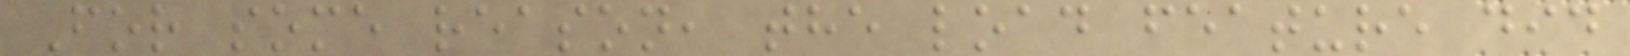For some reason, the load feature did
